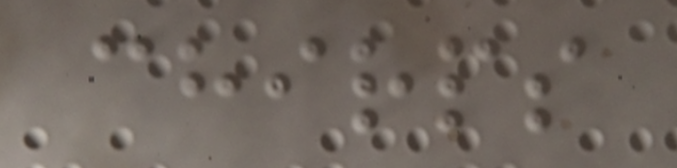chirps
